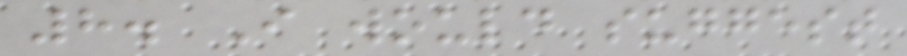8. I would suggest
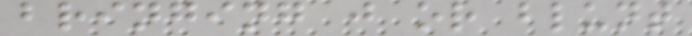bringing j or blunt
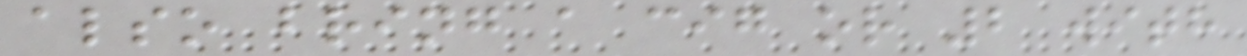also bring a cig or 2 with
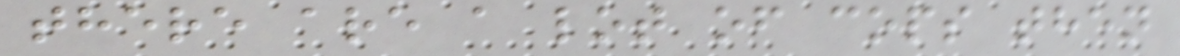there are a lot of cops then
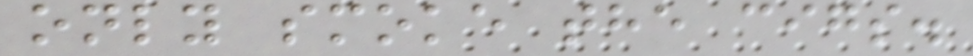only smoke the cigs.
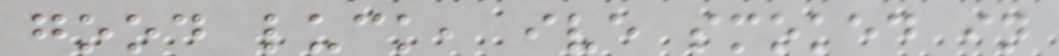good luck, ive smoked in
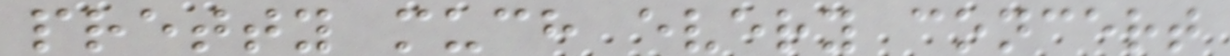pretty much every concert
